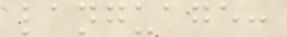language:
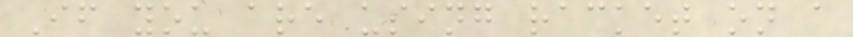If you are using racket on a
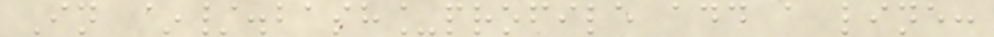In ~/.bash_profile add a line:
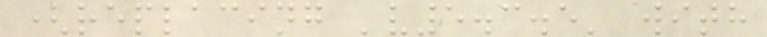(replacing 'v5.3.5' with
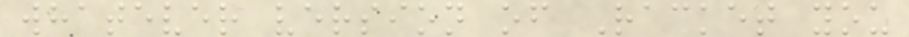whatever version of Racket you
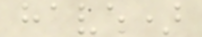have)
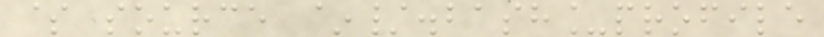$ source ~/.bash_profile
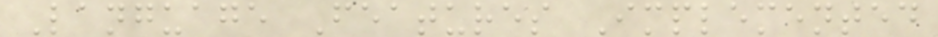Language Features Implemented
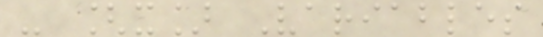- [x] Variables
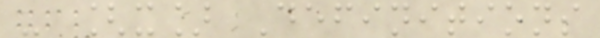- [x] Definitions
